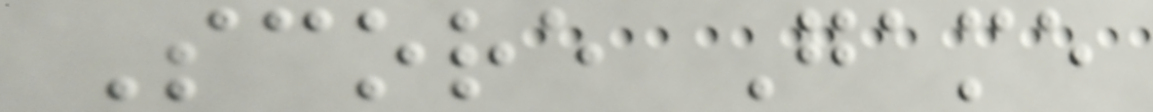Score Game
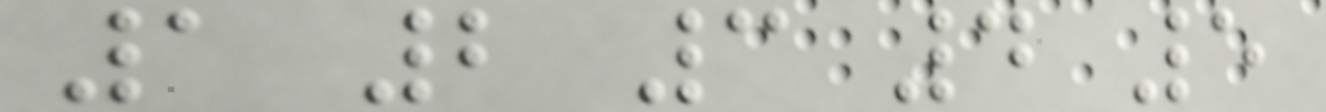1 2 3 4 5
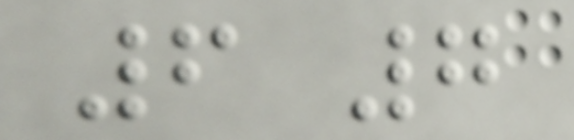6 7
